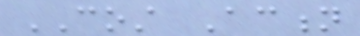COST Action
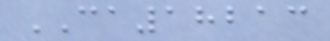CA18213
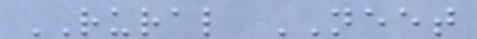RURAL NEET
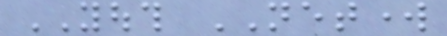YOUTH NETWORK
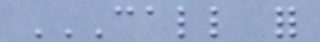CALL FOR
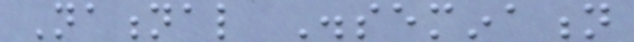National Dissemination
